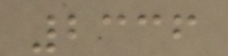2336
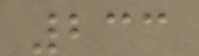233
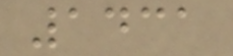1431
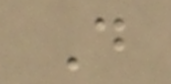D
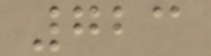723
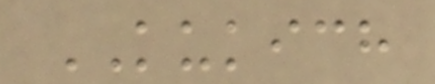KUKICH
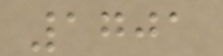1701
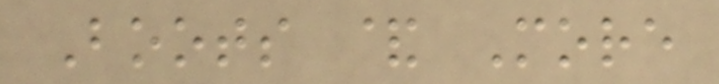Boots & More
